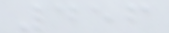456
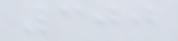300
